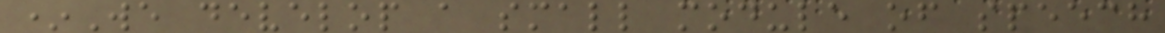*We develop a small module of speech
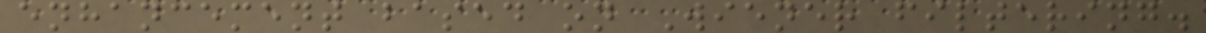enhancement based on Wiener filtering.
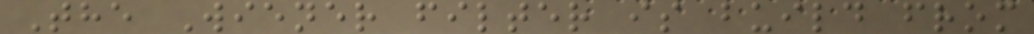The Wiener filter is build from
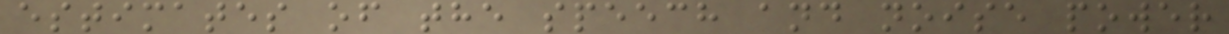estimates of the speech and noise power
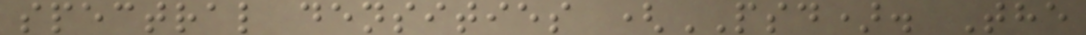spectral densities (PSD). The
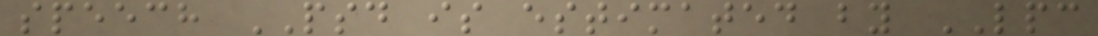speech PSD is estimated by LPC
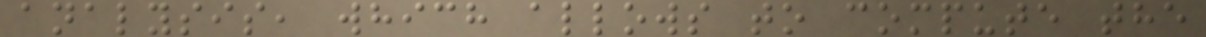analysis, which allows to compute the
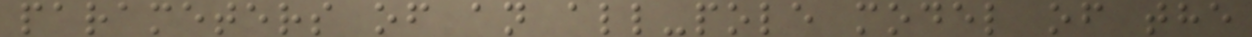parameters of an all-pole model of the
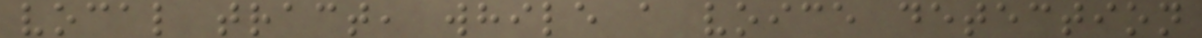vocal tract, while a voice detection
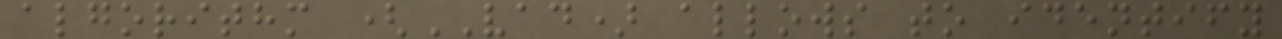algorithm (VAD) allows to identify
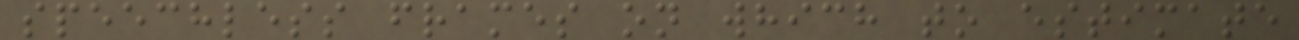speechless frames on which to estimate
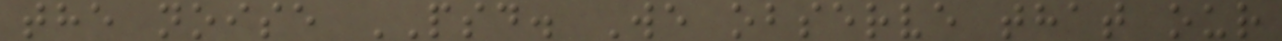the noise PSD. We observe that our
